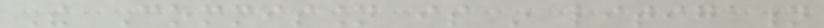The Commission is in litigation
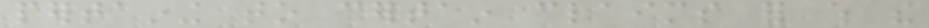pertaining to certain claims for which the
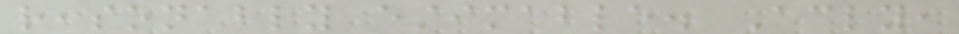reasonably estimable. Accordingly,
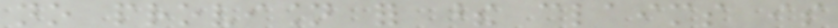no provision for these claims is
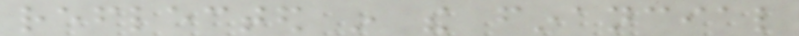reflected in the financial
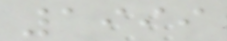1999
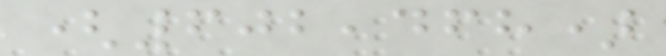(602,468)
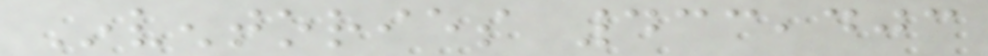Inventories 433,403
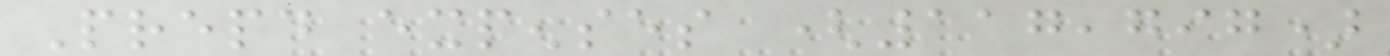Prepaid expenses (117,797)
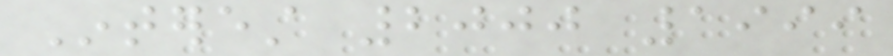Interest 2000 1999
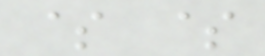$ $
